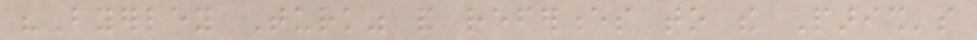"Byerley Turk" and references to the Parish's
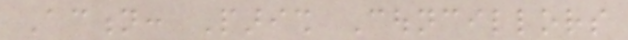Action: Parish Councillors
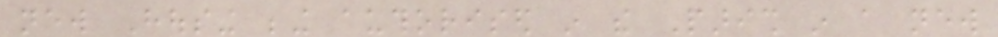new Housing being authorised in the Parish in a new
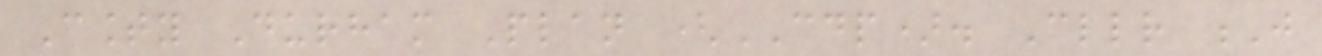County Durham Plan (CDP). Cllr J
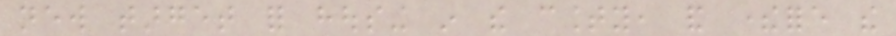new target for housing in the county, and therefore the
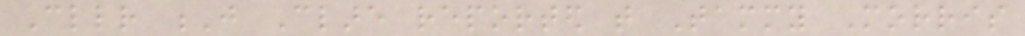Cllr J Clare reported that Tammy Morris
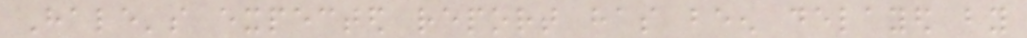Hale's expected report has been delayed by
